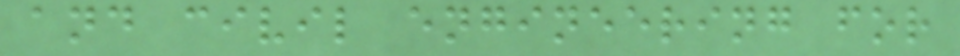and civil engineering for
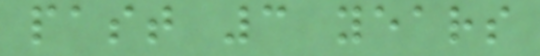past 3 years
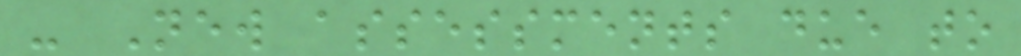- New assessments due to
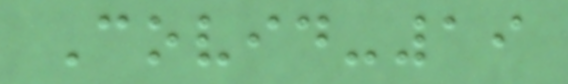Covid-19
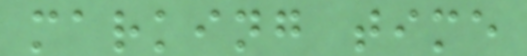marking time
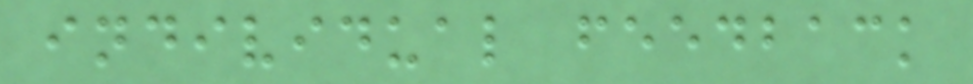individual feedback
